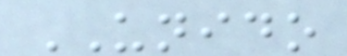UNIDO
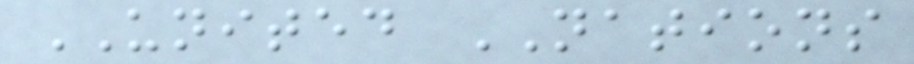UNITED NATIONS
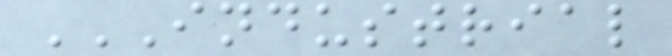INDUSTRIAL
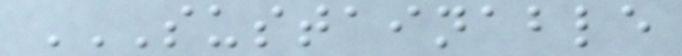SUSTAINABLE
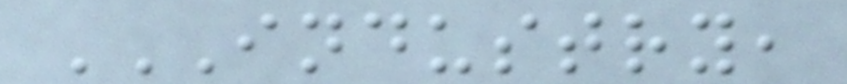INDUSTRY,
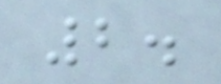2.
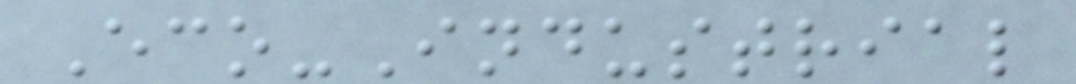Eco-Industrial
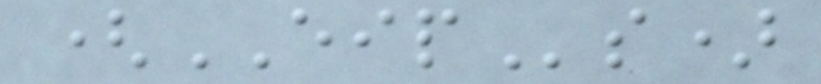(EIPs)
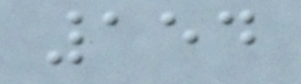154
